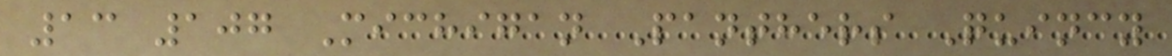13 107 Michigan Panthers Quincy
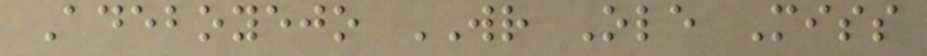Adeboyejo WR Ole Miss
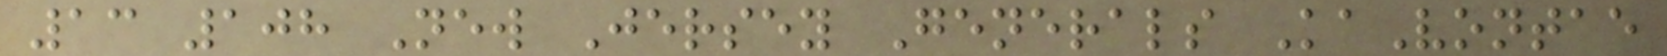13 108 New Jersey Generals KaVontae
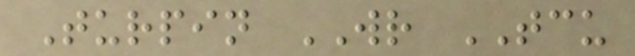Turpin WR TCU
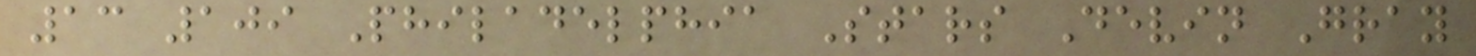13 109 Philadelphia Stars Devin Gray
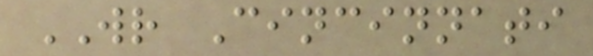WR Cincinnati
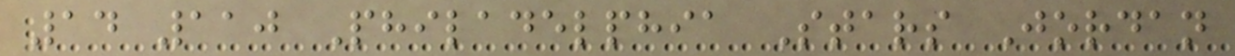14 110 Philadelphia Stars Jordan
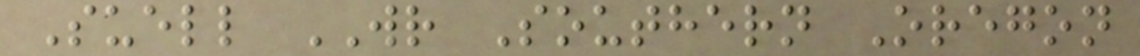Suell WR Southern Oregon
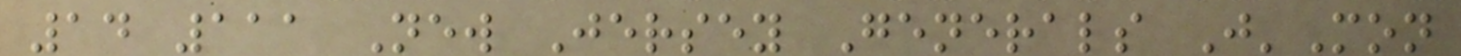14 111 New Jersey Generals J'Mon
